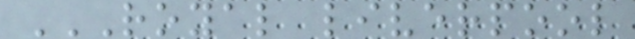ROYAL LIVERPOOL
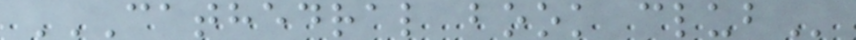CATHEDRAL BOOK CLUB
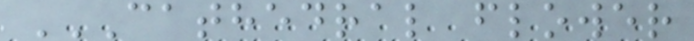CATHEDRAL FLOWER
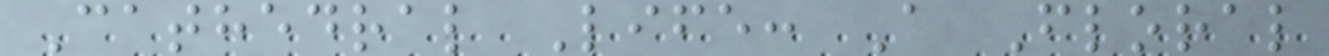Cathedral Life: A Floral
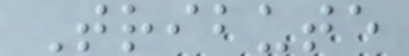Tribute
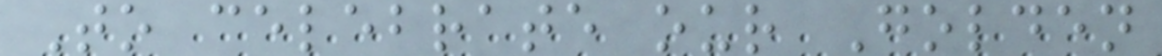To celebrate our Golden
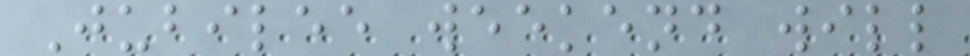Jubilee weekend will
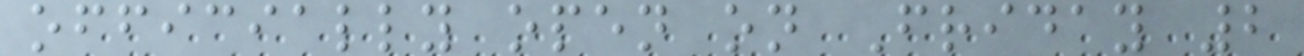officially open on Friday 2
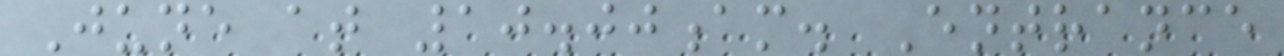June at 10.00am. Entrance
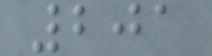201
